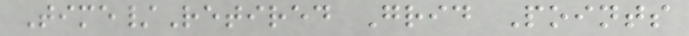Time/Retired Grid Points
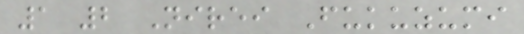1 2 Nirei Fukuzumi
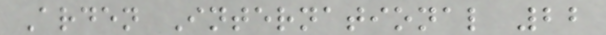Arden International 22
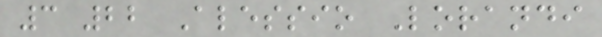3 22 Alessio Lorandi
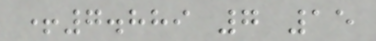+7.889 7 15
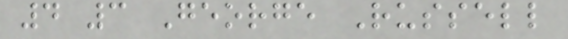4 3 George Russell
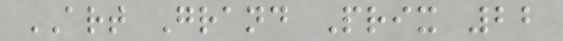ART Grand Prix 22
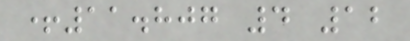+11.807 4 12
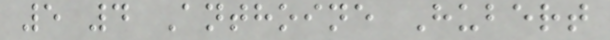5 4 Anthoine Hubert
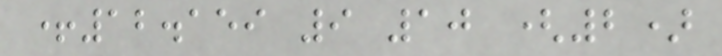+12.159 9 10 (2)
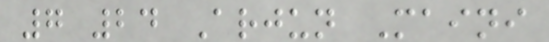7 24 Arjun Maini
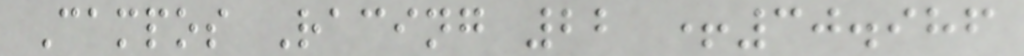Campos Racing 22 +30.986
